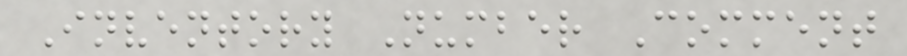Inventory Number Comment
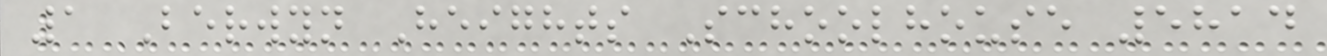1 Berwyn Heights Schoolhouse 5814
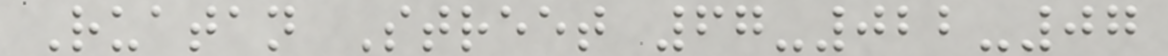Ruatan Street 67-022-07
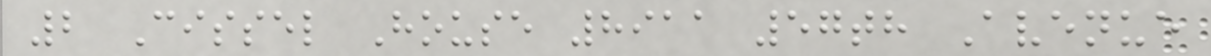2 Cissel House 8911 57th Avenue
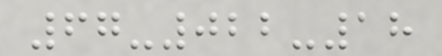67-022-18
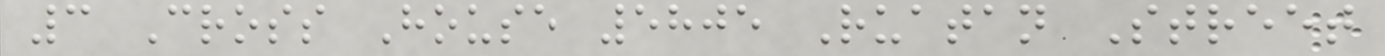3 Cross House 5805 Ruatan Street
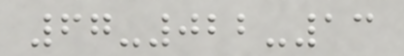67-022-13
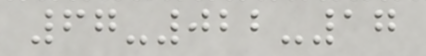67-022-17
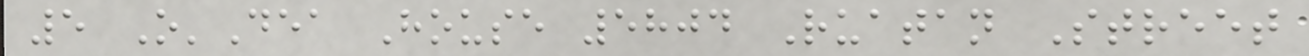5 O'Dea House 5804 Ruatan Street
